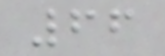66
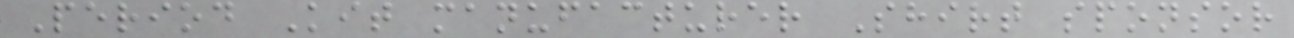Period Kit manufacturer Shirt sponsor
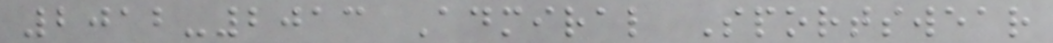2012-2013 Admiral Sportswear
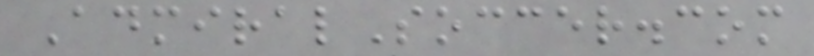AdmiralSoccer.com
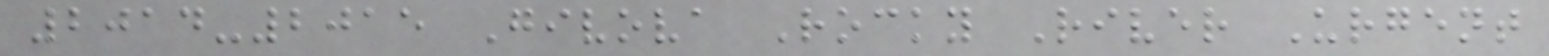2014-2015 Givova Rocky River Urgent
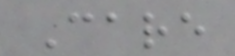Care
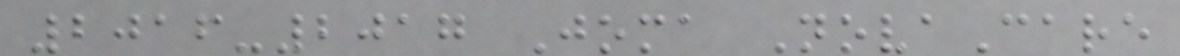2016-2017 Joma NovaCare
